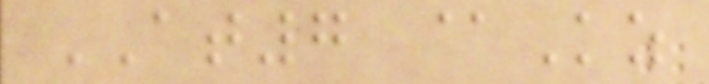AT7 @Kz
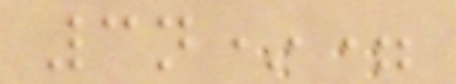3n*=
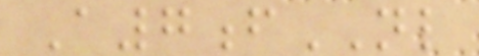A7fNL
